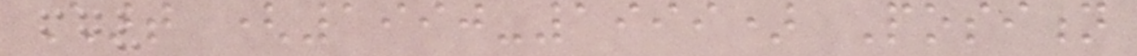Chart (1990-1999) Position
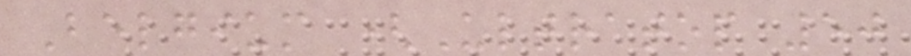Belgium (Ultratop 50
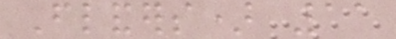Flanders) 11
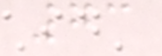73
